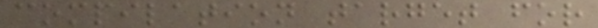compilation target for
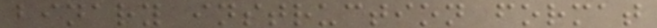binary instruction format
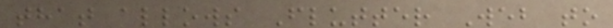that allows Flutter Web to
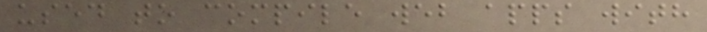used to compile web apps with
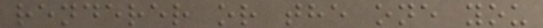renderer or the one you
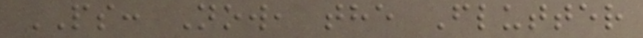PS: Now, the Flutter
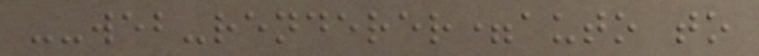--web-renderer=auto to
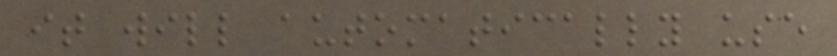it will automatically use
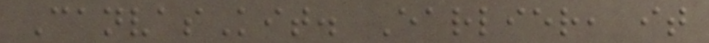CanvasKit. Earlier, it
